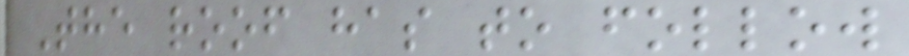The roof has to follow
